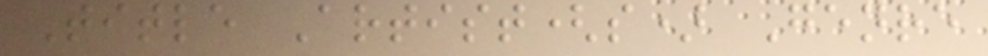Title Artist(s) Genre
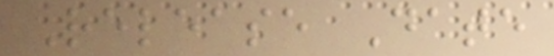Release Date
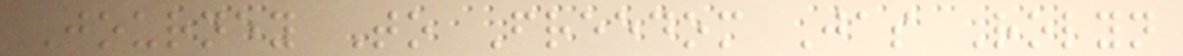Journey To Freedom Jas Rolyn
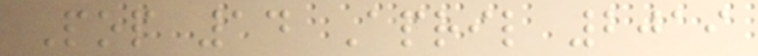Pop 14 April 2019
